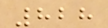828
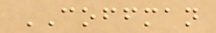COFFMAN
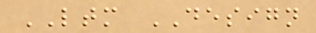LTM DESIGN
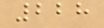228
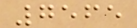7565
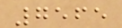7565
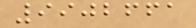9902661
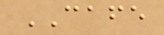CAFE
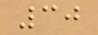30
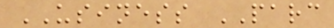USINESS PARC
